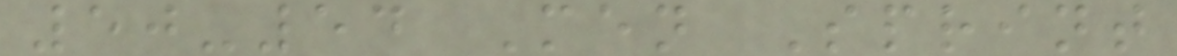50-54 Men Sprint
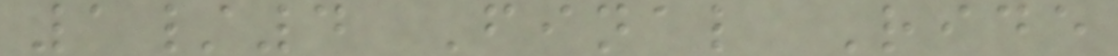1/4 Final Ride
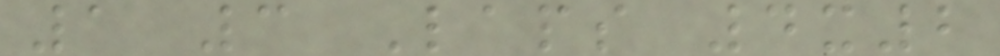1 3 Laps 4x2
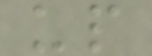up
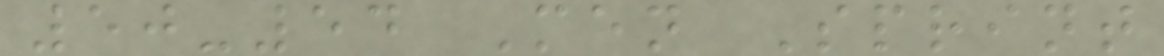50-54 Men Sprint
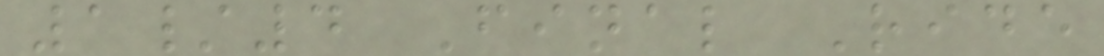1/4 Final Ride
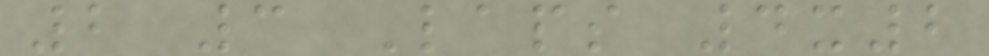2 3 Laps 4x2
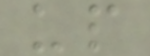up
